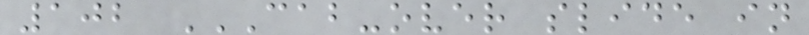102 CAB-OVER SLIDE IN
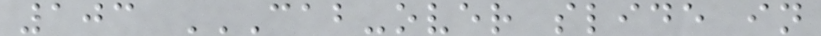103 CAB-OVER SLIDE IN
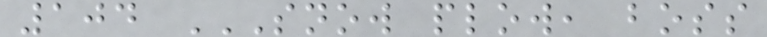104 SNOW PLOW, BOSS
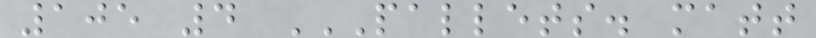105 4 PALLETS. MATT
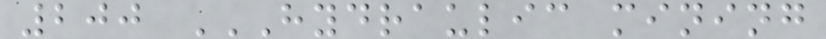200 HYDRAULIC MINING
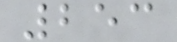253
